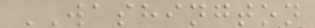WASHINGTON
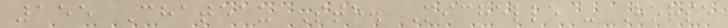155 Chateau Ste. Michelle - Horse
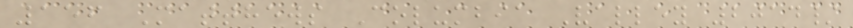156 Matthews Columbia Valley 2014/
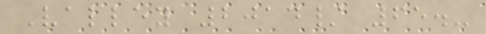Valley 2014/ 65.-
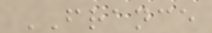FRANCE
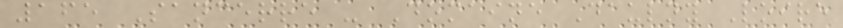165 Sancerre - Domaine Daulny Loire
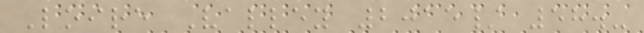Loire Valley 2015/ 58.-
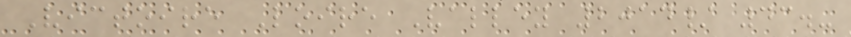Victoire Loire Valley 2014/ 43.-
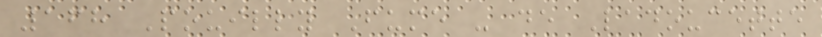168 Pouilly Fume - de Ladoucette
